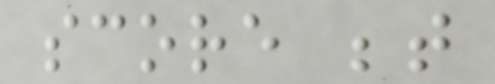score between
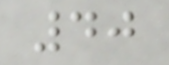40
